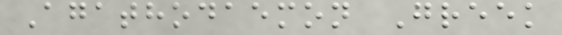Agathodaemon Greek
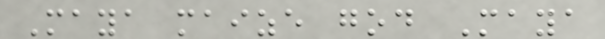Maya maize god Maya
